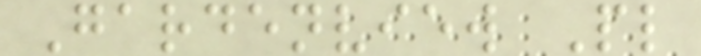Gardenview Pl
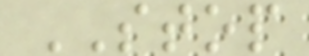STOP
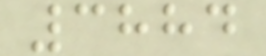3884
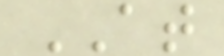AT
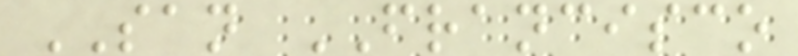SAN FRANCISCO
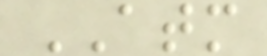ATM
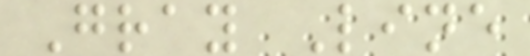Gray Line
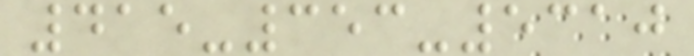415-353-5310
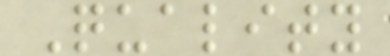Quality
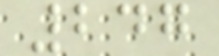247
